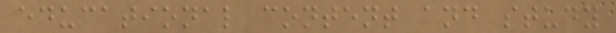educational content and study
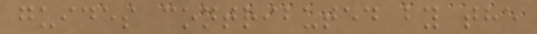guides contributed by the
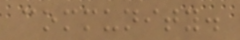community.
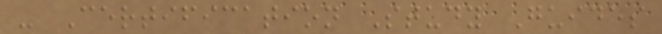- Certification Study Guides
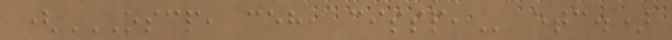(OSCP, CEH, CISSP, etc.)
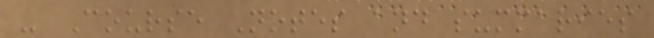- Course Notes and summaries
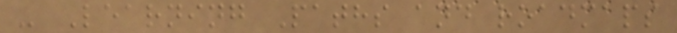- Learning Paths and roadmaps
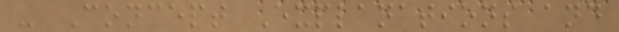- Concept Explanations and
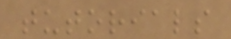tutorials
